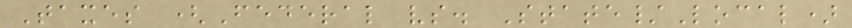Taxes (Federal vs. State/Local)
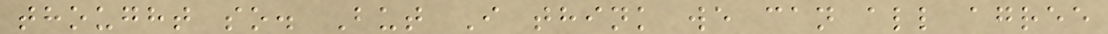thought so. But I think we can all agree
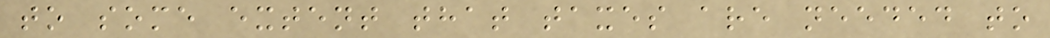to some extent that taxes are needed to
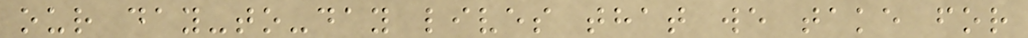our day-to-day lives that we take for
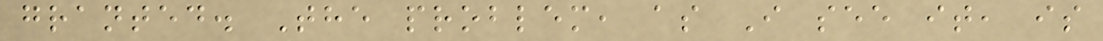granted. The problem, as I see it, is
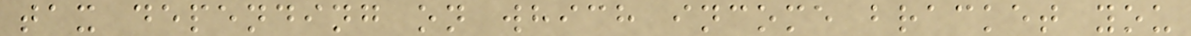tax depending on which income bracket you
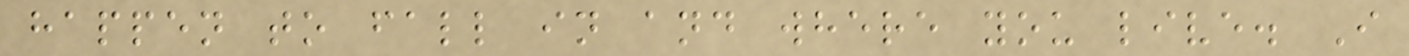happen to fall in and where you live. I
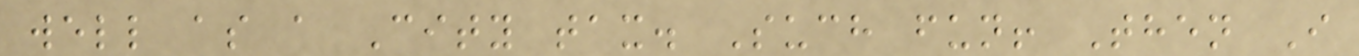well as a City tax. Such fun! Then I
